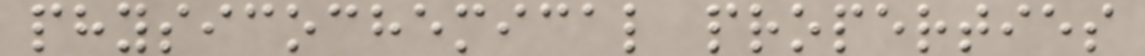physicochemical properties
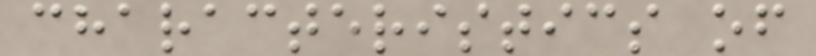characteristics of
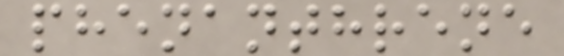phenanthrene
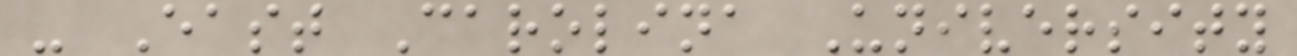- East Carolina University
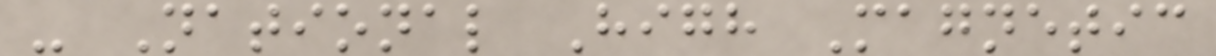- National High Magnetic
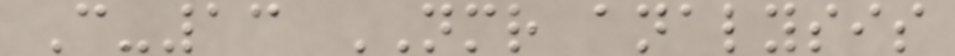C-13 NMR analysis
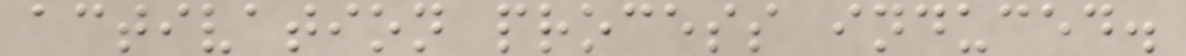activation process induced.
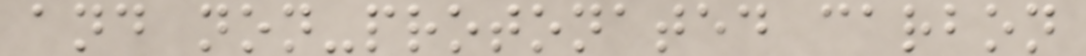and non-protonated carbon
